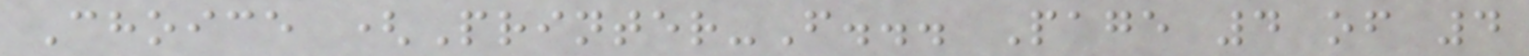Choice (Printer-F... Page 4 of 4
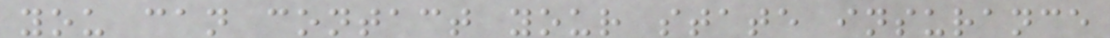you can contact your state insurance
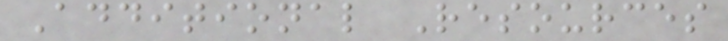Additional Resources
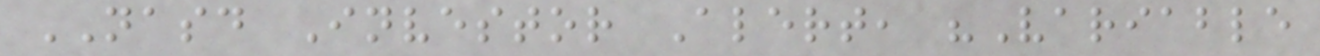NASD Investor Alert, "Variable
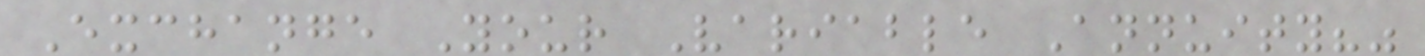Exchange Your Variable Annuity?"
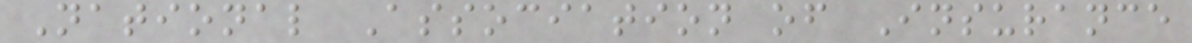National Association of Insurance
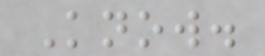Know.
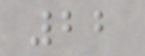22
